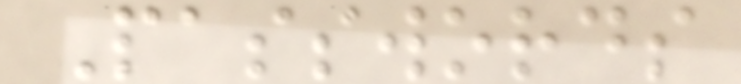Passwords
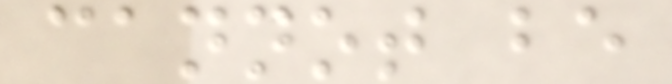cannot be
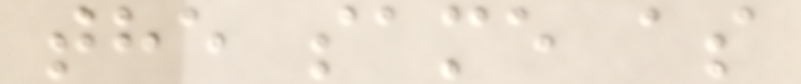the same as
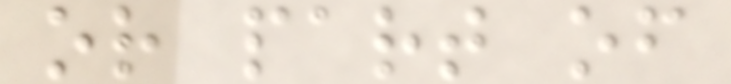or part of
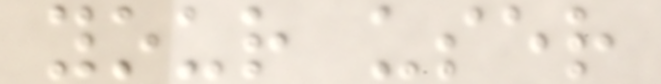your user
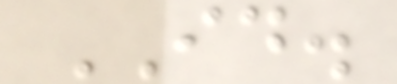ID.
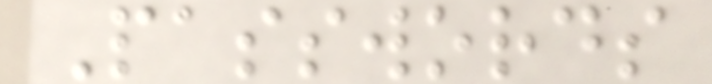Passwords
